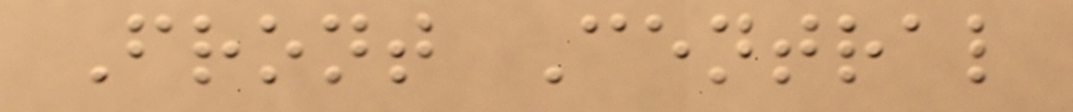Front Central
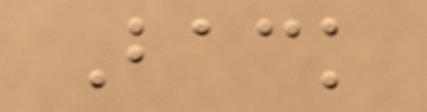Back
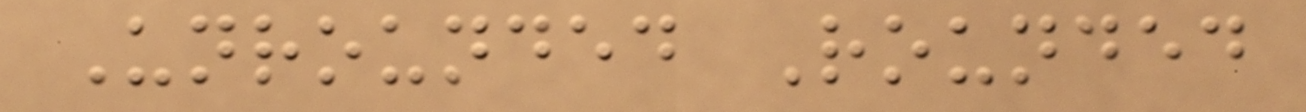Unrounded Rounded
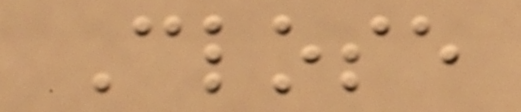Close
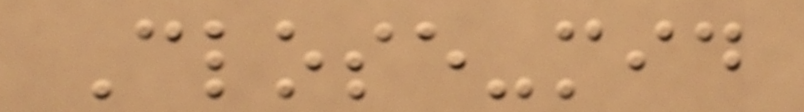Close-mid
